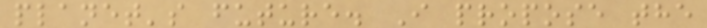planet's future. I propose the
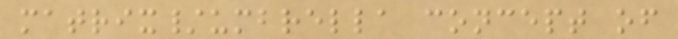matrix/umbrella concept of
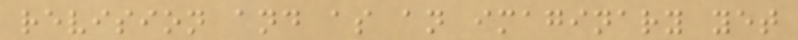revision and as an imaginary yet
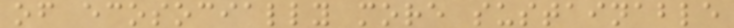of ecosocially more sustainable
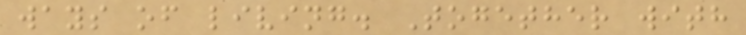ways of living. Together with
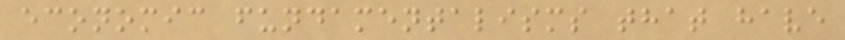economic fundamentalisms that have
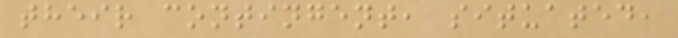their contingent, situated,
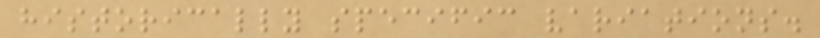historically specific variations.
